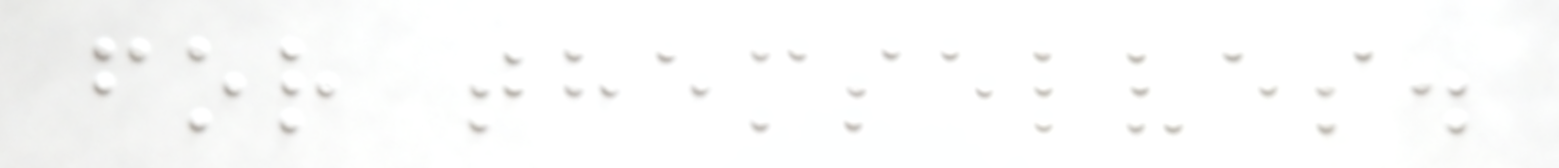for themselves.
